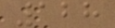128
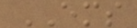EMS
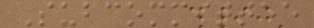Subcommittee
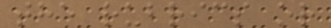the rubrics or
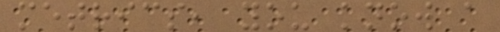metrics, you know a
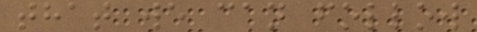that we can follow
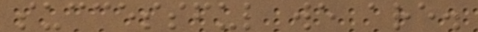successful we are.
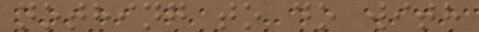nothing to do with
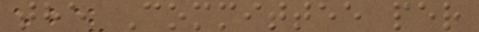the Committee per
